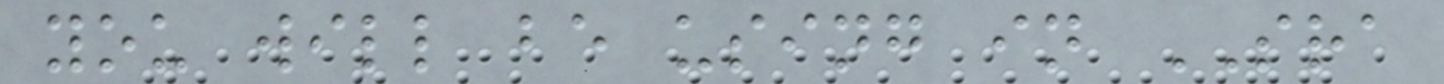you will be using in SRA
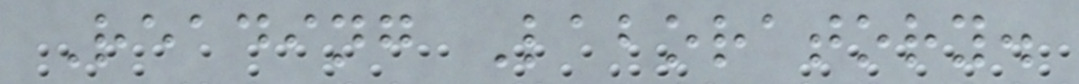Reading Laboratory.
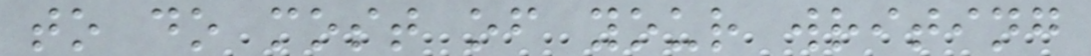to do most of your writing
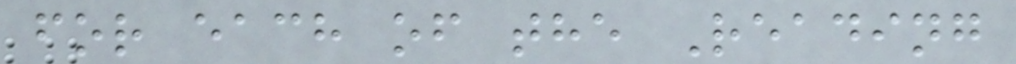for each of the Reading
